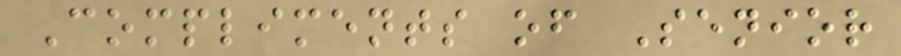Compliments of Senior
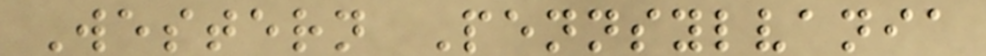Western Pennsylvania
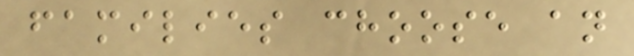families choose an
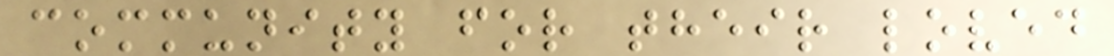community for their loved
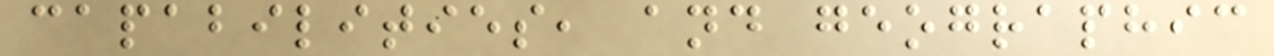capabilities, and geographic
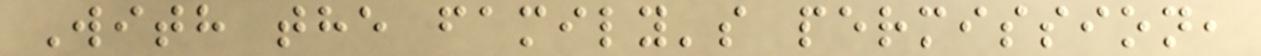With the family's permission,
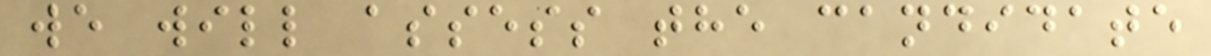we will assess the candidate
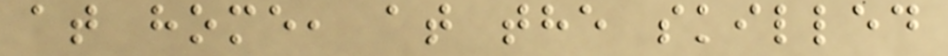at home, at the skilled
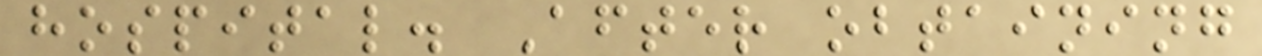hospital. After obtaining
